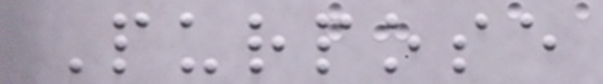Purpose
